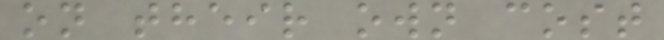on their own cost
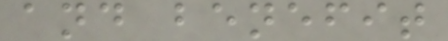and benefit
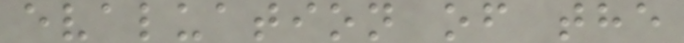evaluation of the
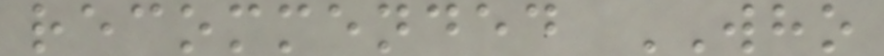recommended WHO
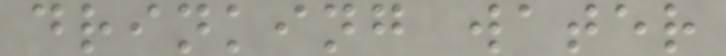drinking water
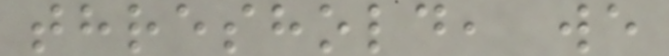threshold, we
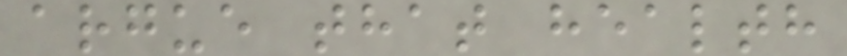argue that health
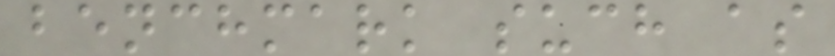benchmark such as
